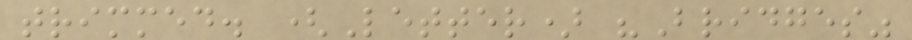trimmed. (Letter) "Bridges"
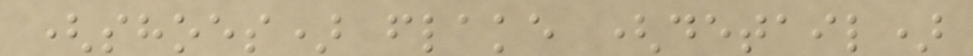(shoes) flake (detail)
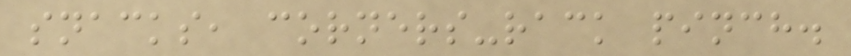snacks, corners-rack pinch.
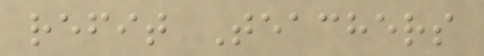refit Teachers
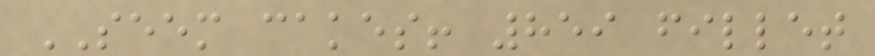SEEM cakes! 859 fillet
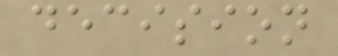decision
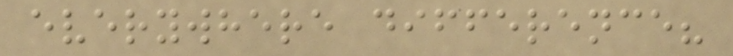everywhere difference?
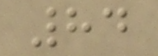84
